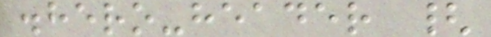.hero-header {
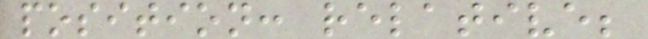position: relative;
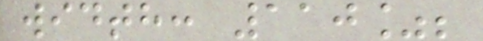width: 110%;
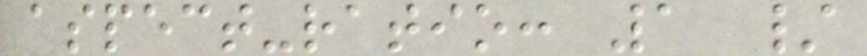aspect-ratio: 1 /
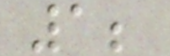1;
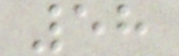58
